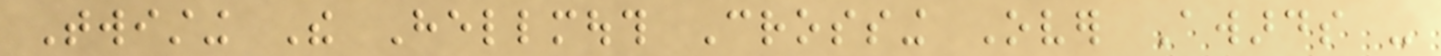Twisting The Hellmouth Crossing Over Awards -
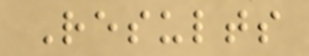Results
